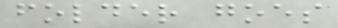folder goes
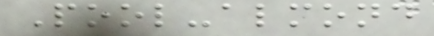Pool-almond
